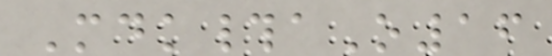Mdk#aO16
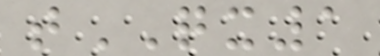tQX1
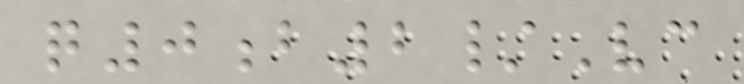q0b2/Vc
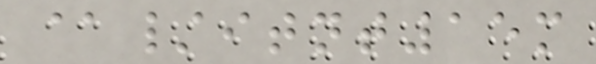@/itnt15m
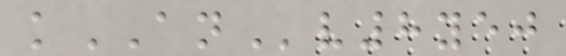kANv8yej
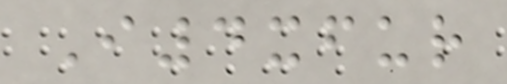I4xfur
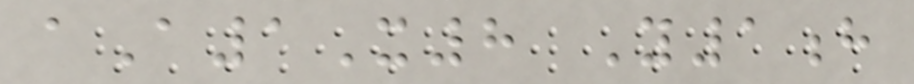aA1X8 Y1h
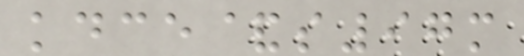kdce&s97m
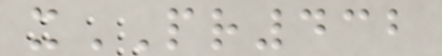xPR432
